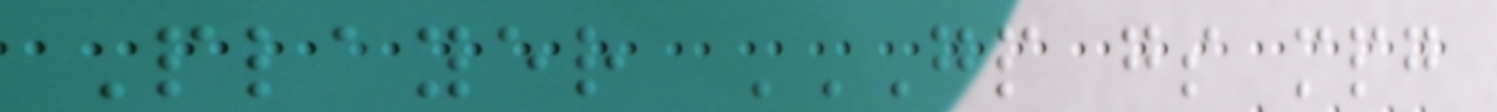Player GP GS MPG
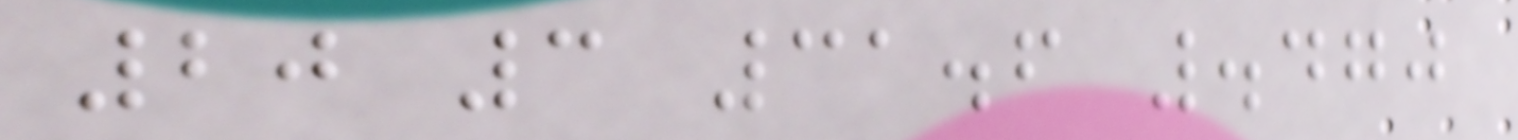20 3 31.6 .470
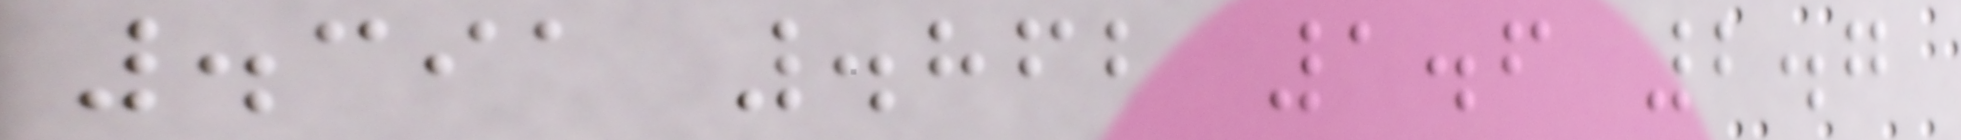.391 .862 1.6 2.7
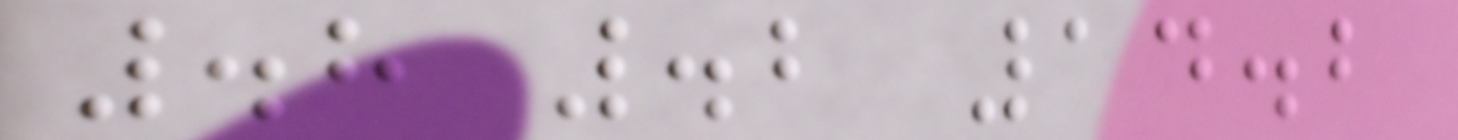.8 .2 14.2
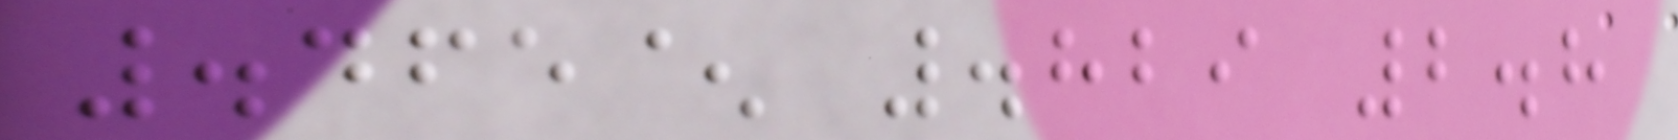.465^ .829 2.8
